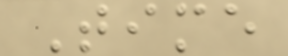Time
